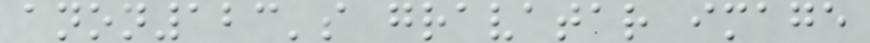anon123's gravatar image
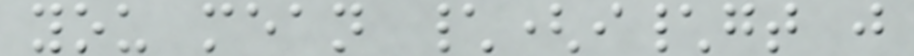you mean \(i\gt j
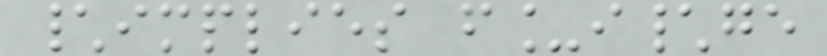\implies f_i\ge
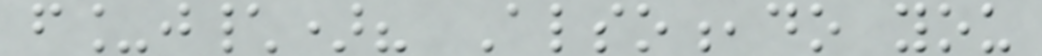f_j\)? Also,do you
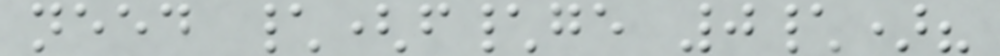need \(f\ge 0\)?
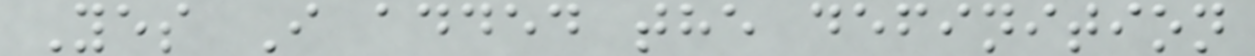Yes I added the definition
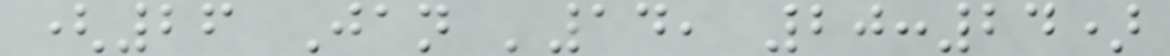(26 Jan '14, 20:24)
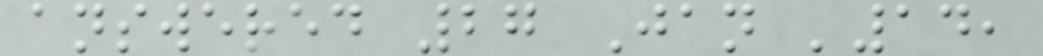answered 27 Jan '14,
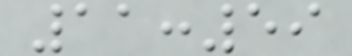11:59
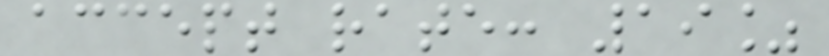accept rate: 19%
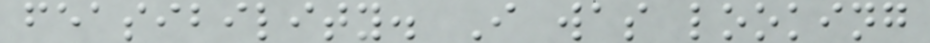feasibility. I was looking
